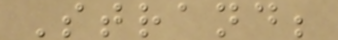Strand;
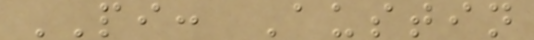PI: Austin
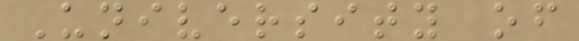University of
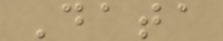Data
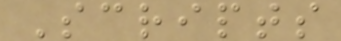Scripts
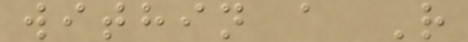within a R
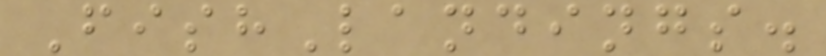FishLandings.
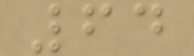64
